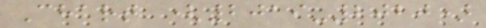Chart (2019-2020)
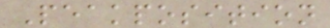Peakposition
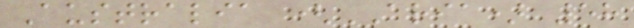Australia (ARIA) 58
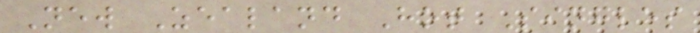New Zealand Hot Singles
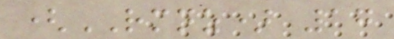(RMNZ) 17
